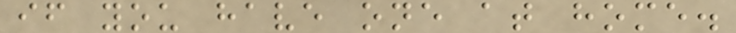if you have one at home.
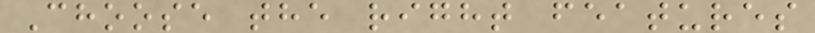Choose the right features
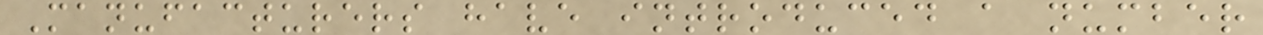Manufacturers have introduced a number
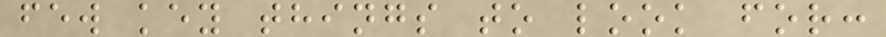few key things to look for:
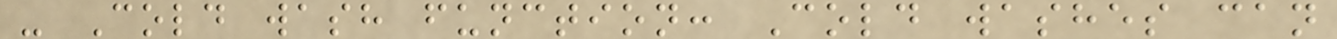- Cold wash function: Cold washes can
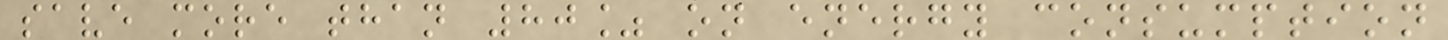save more than 80% on energy consumption
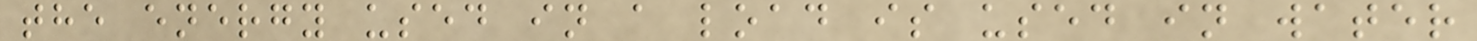the energy used in a load is used in water
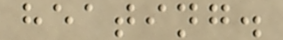heating.
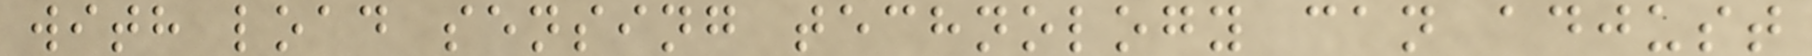with load sensing technology can adjust
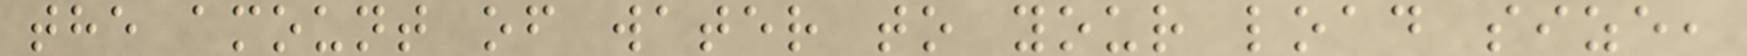the amount of water to your load size,
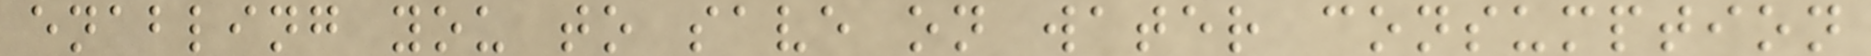enabling you to save on water consumption
